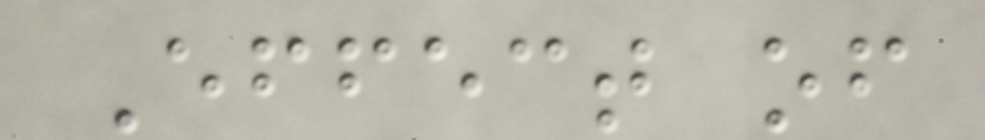Effect of
